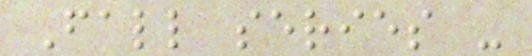Fall series -
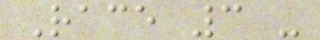Race 3 -
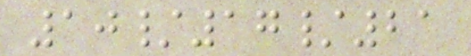10/17/21
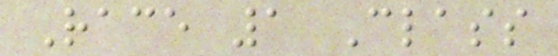Race 1 Class
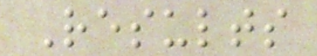Results
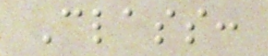Class:
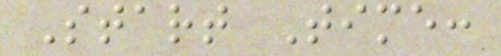Start Time:
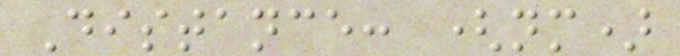Distance: (nm)
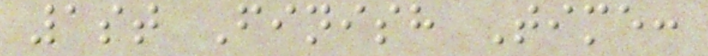1st Finish Time:
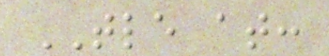TLE at:
